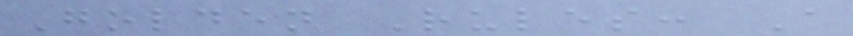Golden Rules: A
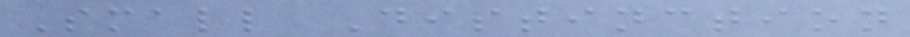Small Distinction
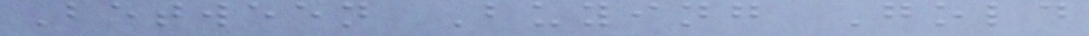Between Buying Gold
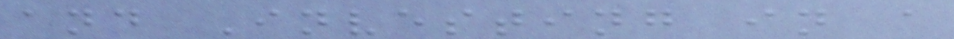and Investing in a
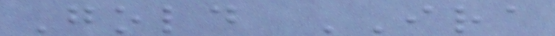Gold IRA
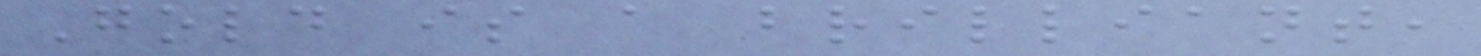Gold is a brilliant,
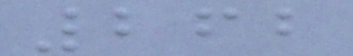262
